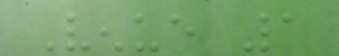Venue 1
